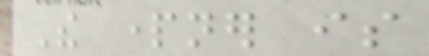The partner is
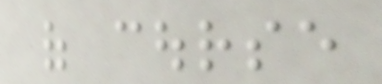of course
